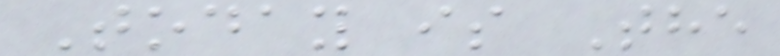Today is The
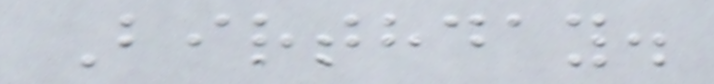Birthday.
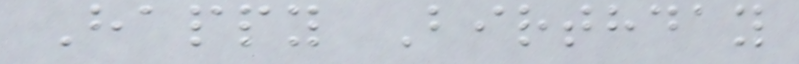Happy Birthday
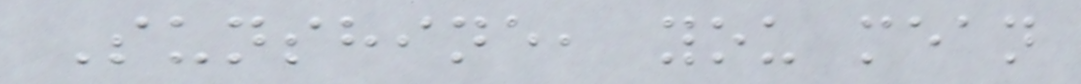Sunshine, you mean
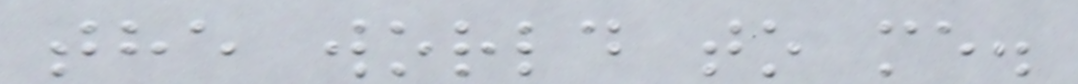the world to me.
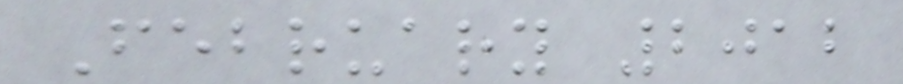February 2012
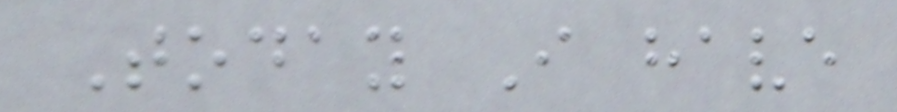Today I have
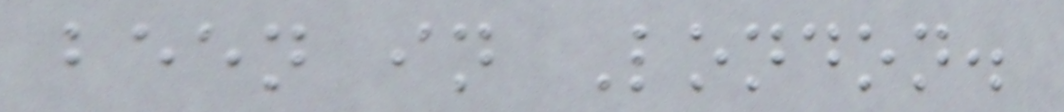been in London.
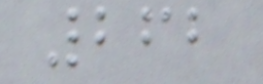262
